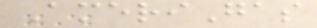AmeriGas
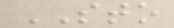STO
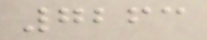7263
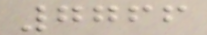7766
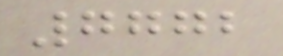7772
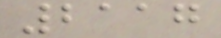2117
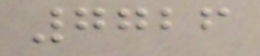7726
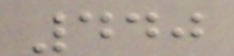440
